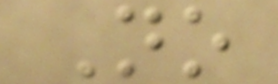No
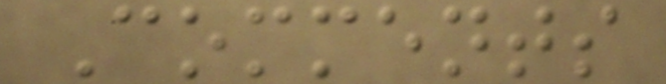Comments
